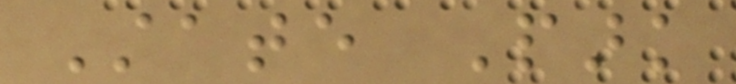State Park
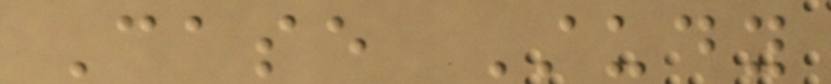Case Study
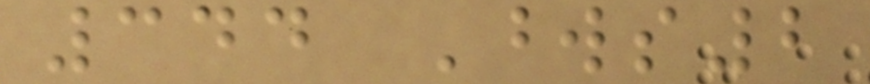344 Words2
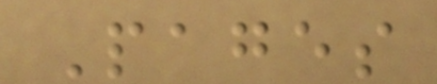Pages
